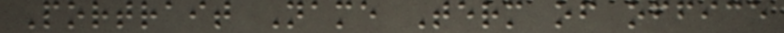Portrait Name Term of office
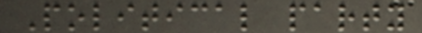Political party
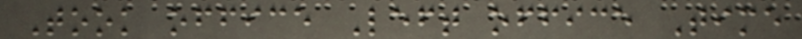Took office Left office Time
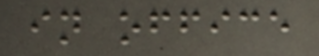in office
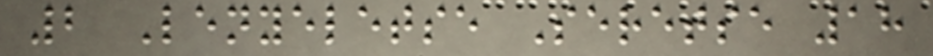2 Lenyeletse Seretse 18
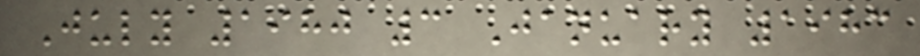July 1980 3 January 1983
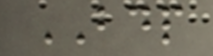BDP
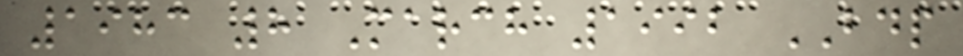1983 8 March 1992 BDP
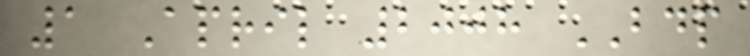1 April 2008 BDP
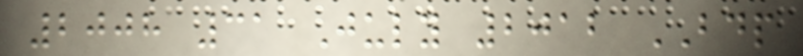2008 31 July 2012 BDP
